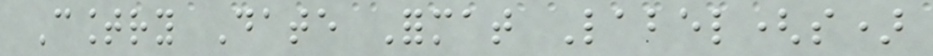Country Date Format Label(s)
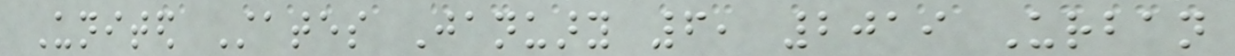United States January 6, 2019 Urban
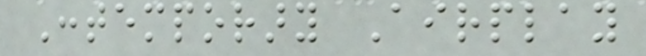Contemporary Airplay
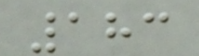183
